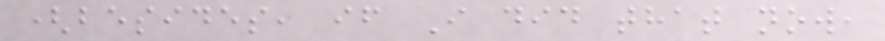(besides, if I did that now,
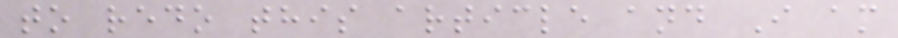to redo this article and I am
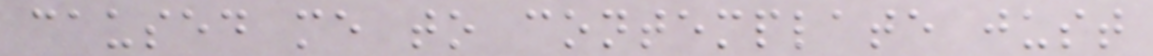caused me to contemplate just
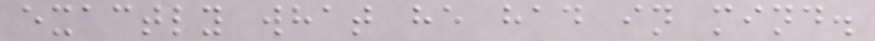exactly what he had in mind.
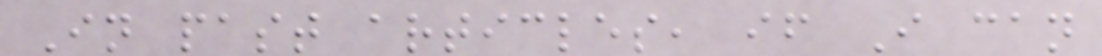In past articles, if I can
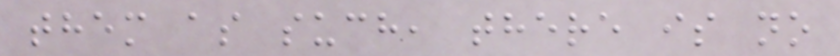them as such, there is no
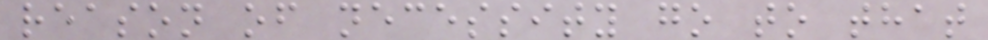reason of necessity go to that
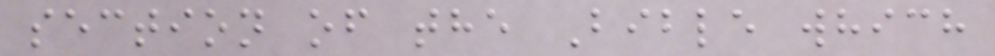section of the Bible which
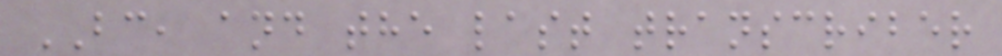BC, and the last transcriber
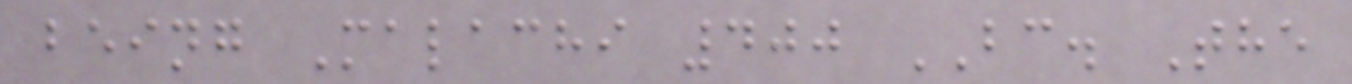being Malachi 400 BC. The
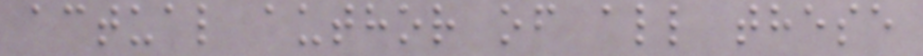actual author of all these
